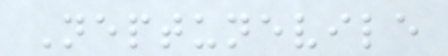Neptunevile
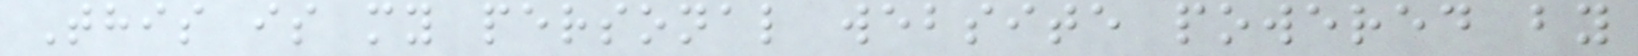This is my personal website powered by
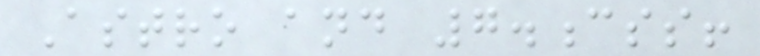Astro and 7.css!
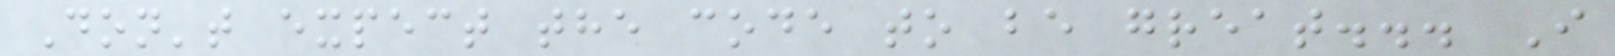Don't expect the code to be great... I
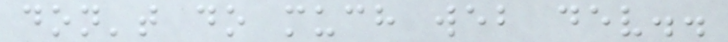don't do much web dev..
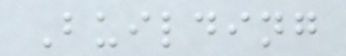Building
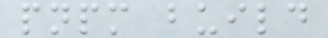pnpm build
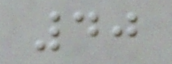40
